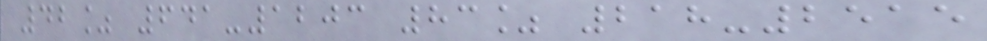42% 641-1203 83% 218-2515
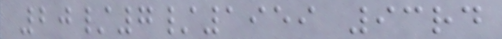20/7/1959 93rd
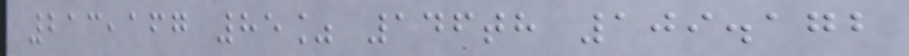213,167 85% 146th 109.172
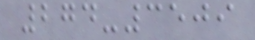274-3509
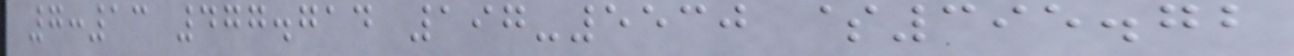7:13 477.714 197-5530 $395.72
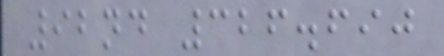92nd 326.690
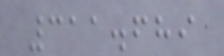311.689
